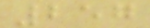257
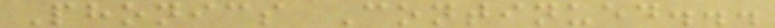Phonics Continued...
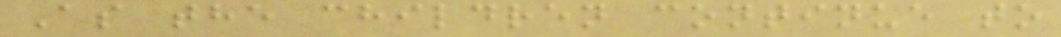As the children continue to
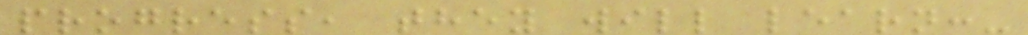progress, they will learn:-
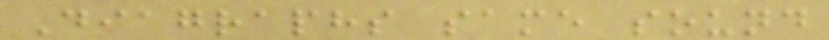Diagraphs same sound
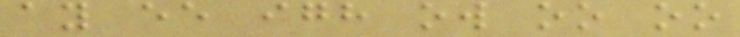ay ee igh ow oo oo
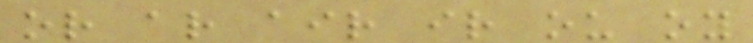or ar air ir ou oy
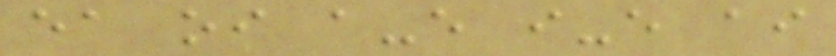ea oi a-e i-e ai
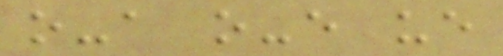o-a o-e ue
